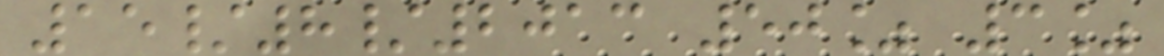15/8/2013 50% 3%
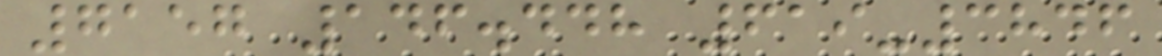7157 146.448 619-3846
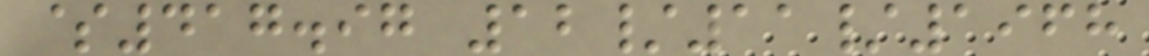$417.97 12/11/1968
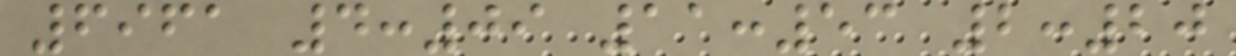6961 4:09 11:53 2:20
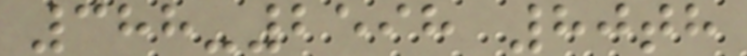388-2598 80th
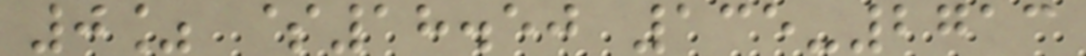0% $18.50 135-2713
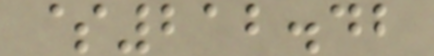$212.42
